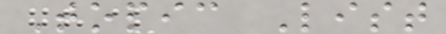Topic List
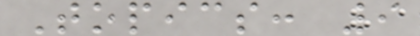Topics: 9
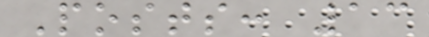Posts: 13
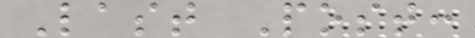Last Post:
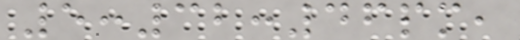5:32:46pm,
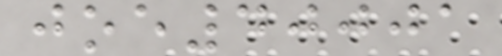joe40001
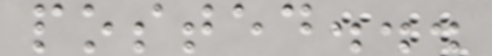posted...
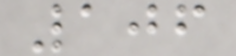106
